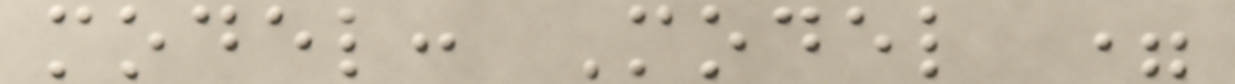model: Model =
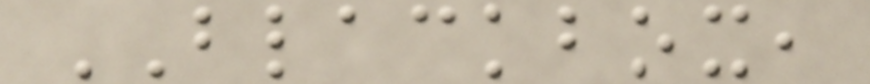BLACKBOX,
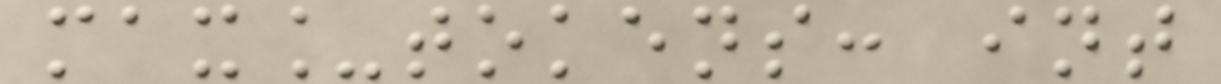max_tokens: int
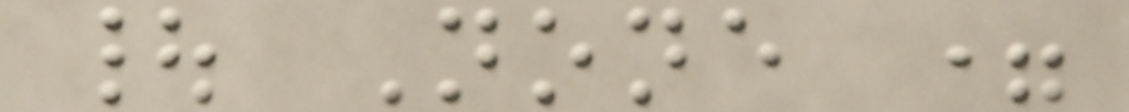| None =
